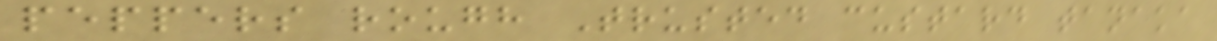peppers rough Trusted custard tanaka
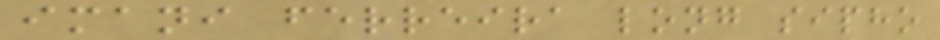imani ferreira long sipho
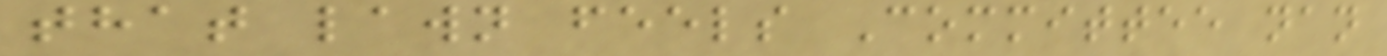that lawn feels Committee nan
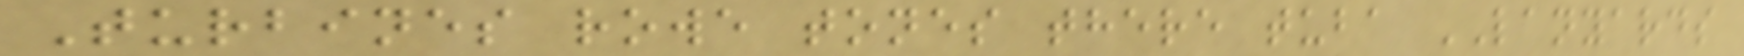Turbines rowe tones there tuba LANYARDS
